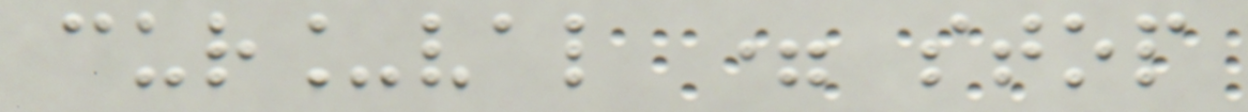cur_val = stop
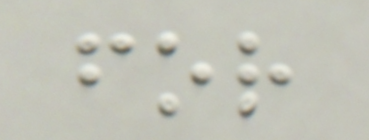for
